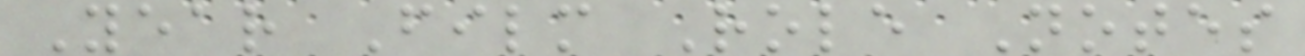Year Film Role Notes
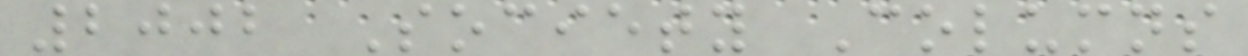2002 Society Columns
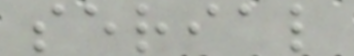serial
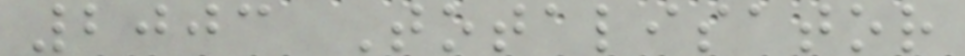2003 Totalisator
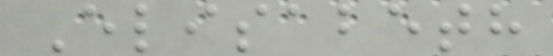Elisabeth
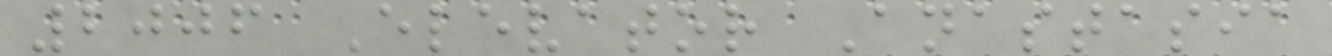2006 Elevator Anastasia
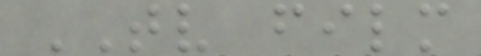TV film
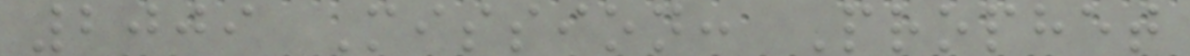2009 Mission: Prophet
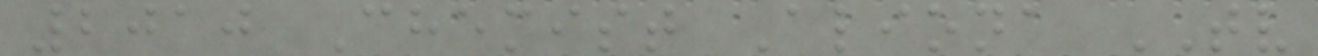2010 Chemist Aliona TV
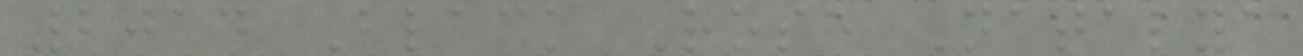2014 Black Rose Natalya
